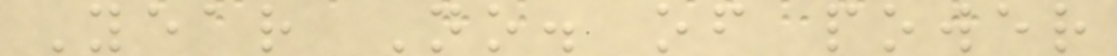Year No. of power
